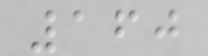160
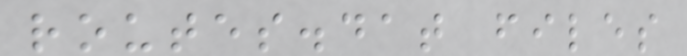routes.dat files
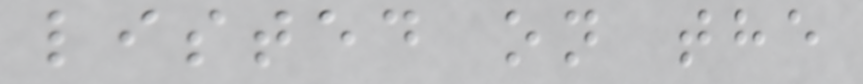listed on the
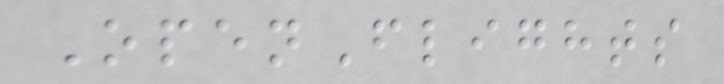OpenFlights
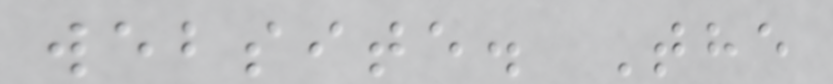website. The
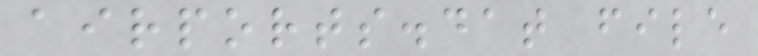airports.dat file
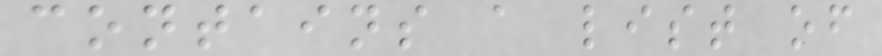contains a list of
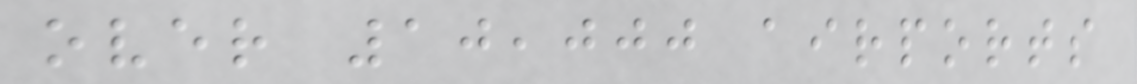over 10,000 airports
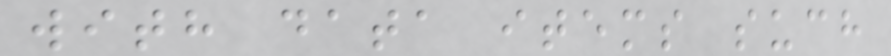with data items such
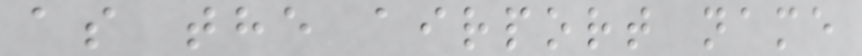as the airport name
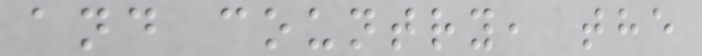and country, the
